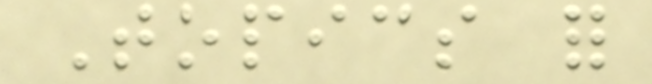Topics for
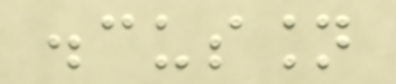discussion
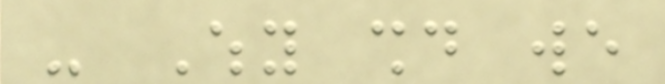- Why should we
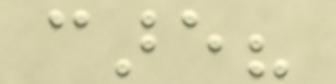care?
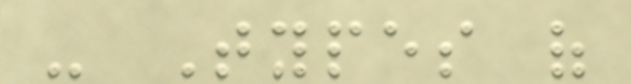- Types of
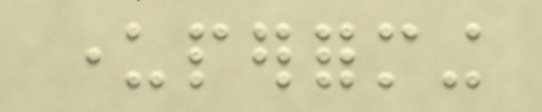underperforming
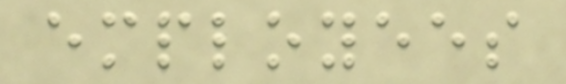employees
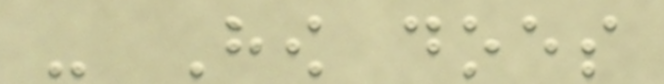- How does
